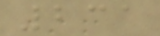231
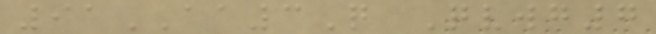91AA3Q Qvwg7
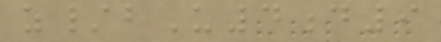z/bU4d9
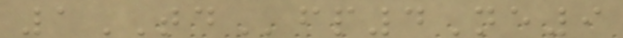1TDfp4Ne9
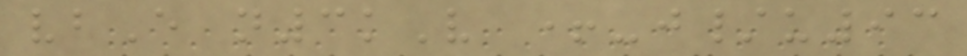vbE n3kV +-j/u93
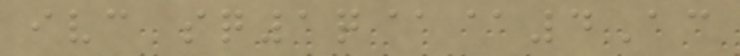ivc sq1q@@4Ac
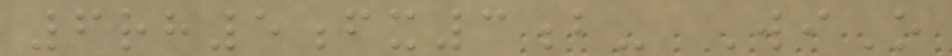6rh5fx3b- WiO
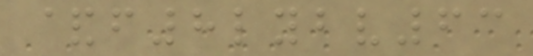&f8lybv63
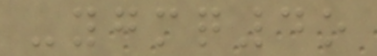-ygmq4o
